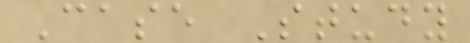Case Study
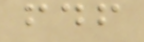fdf
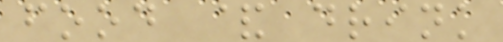food & drink
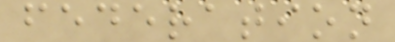federation
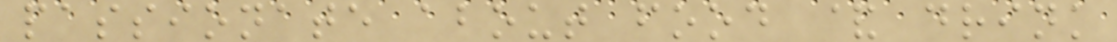passionate about food & drink
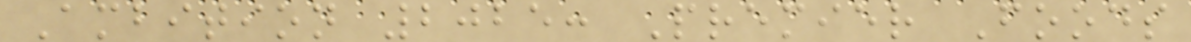Ambition 2025: Premier Foods
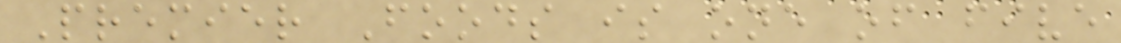Premier Foods is one of five
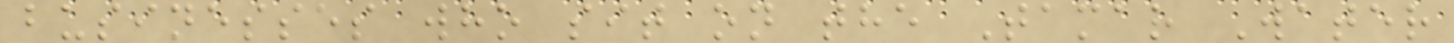businesses who sit on the Tamar Water
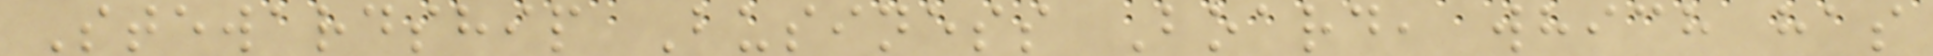Stewardship Business Board, which has
